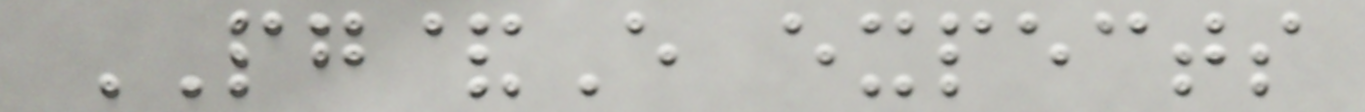PG&E expects
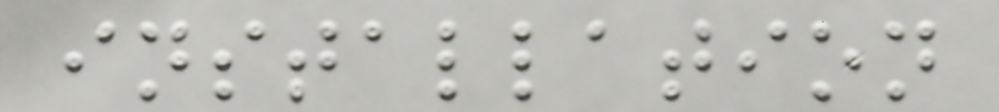installation
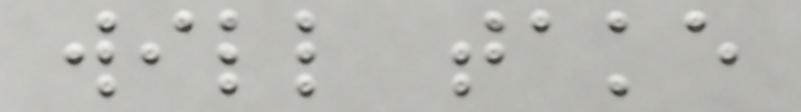will take
